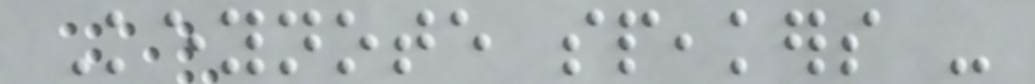Keynote speakers -
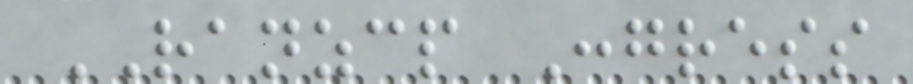RANZCP Congress
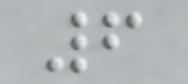6
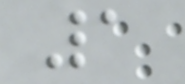1
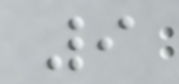9
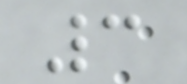3
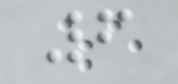6
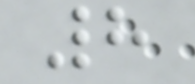8
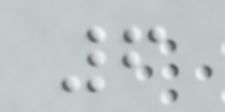6
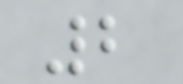2
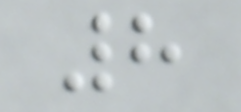8
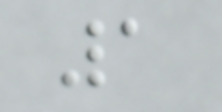1
